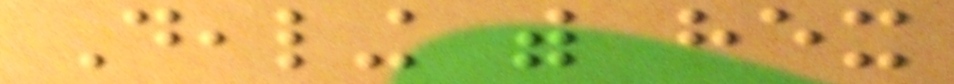Dealing with hex
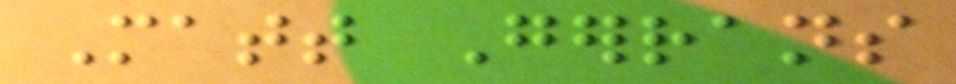Matt Gerrans
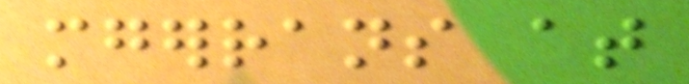mgerrans at
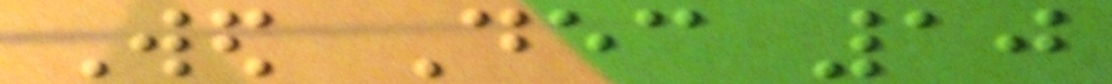Wed Dec 10
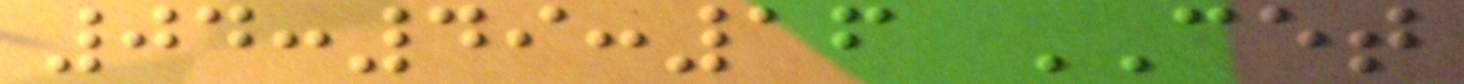04:49:16 CET
